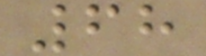68
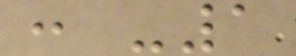: -1
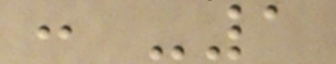: -1
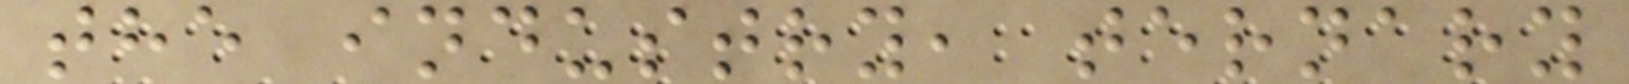the industry, ternary
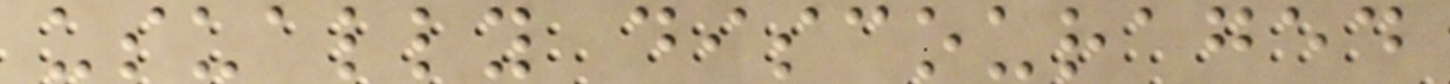usually discouraged
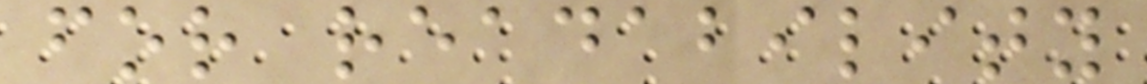for readability
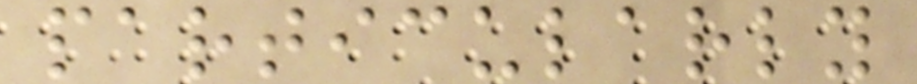particularly
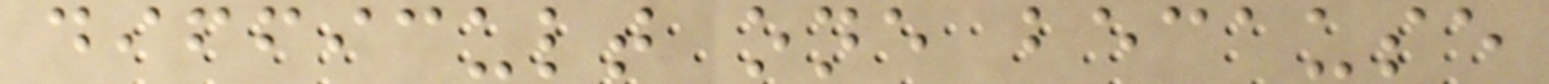difficult one because
